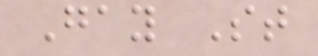Gay St
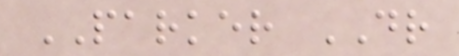PARKER DR
